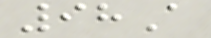98A
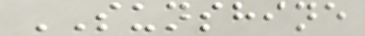SUNSHINE
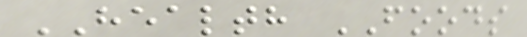HEALTH FOODS
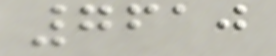7610
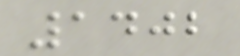1402
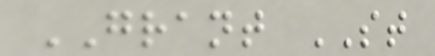GRANT ST
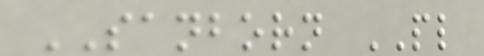SANBORN PL
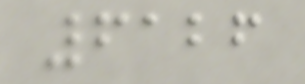6126
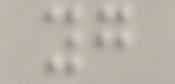yg
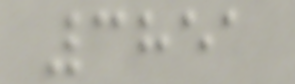3851
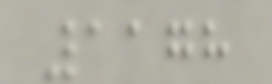1178
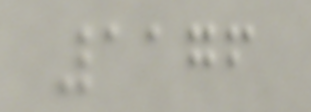1176
